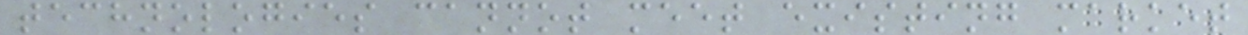technologies cannot meet existing market
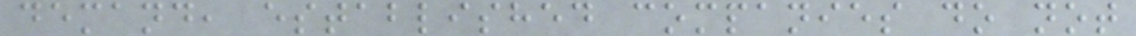demand, established companies do not
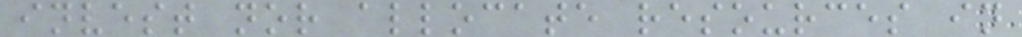invest nor allocate resources in
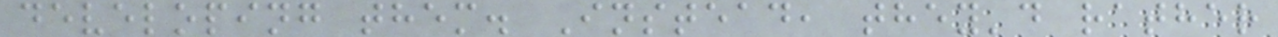developing them. Instead, they'd rather
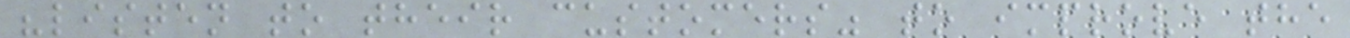"listen to their customers" to improve the
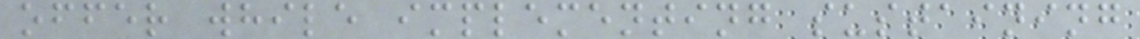offer while implementing sustaining
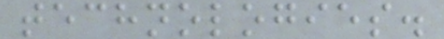technologies.
